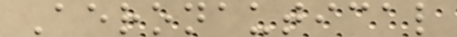Aeronautical
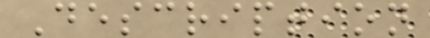Description
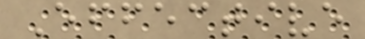Effective
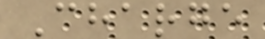Charge
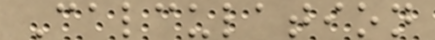Calculation
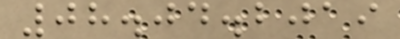08.04.2019
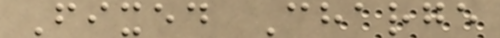Fixed Charge
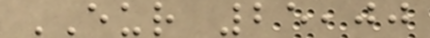EUR 25,00
